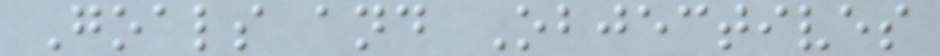Goals and Objectives
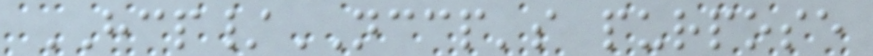HCP/NCCP's purpose
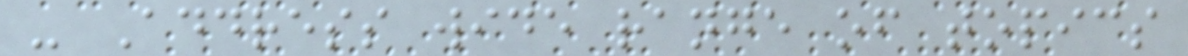- Address wide range of topics
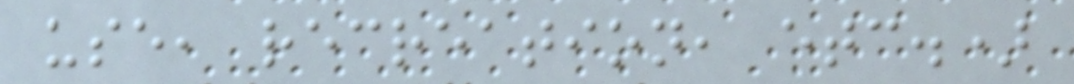use, recreation, etc.)
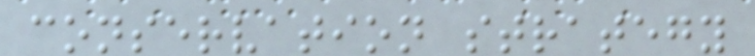conservation strategy
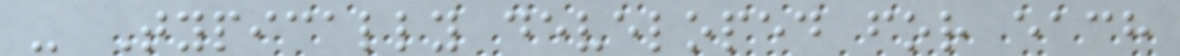- Typically developed for each
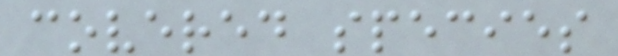covered species
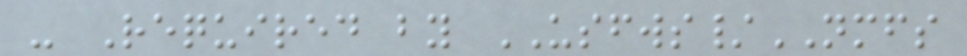- Required by USFWS/NMFS
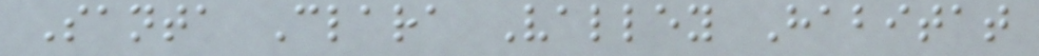Santa Clara Valley Habitat
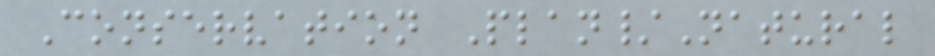Conservation Plan/Natural
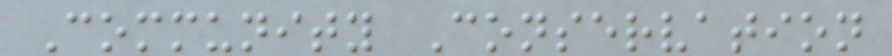Community Conservation
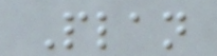Plan
